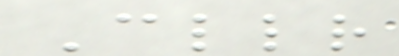Cllr
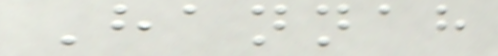Hannah
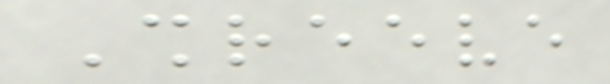Shreeve
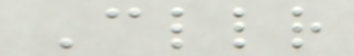Cllr
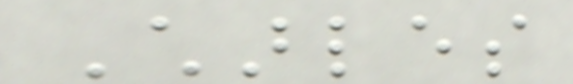Charles
